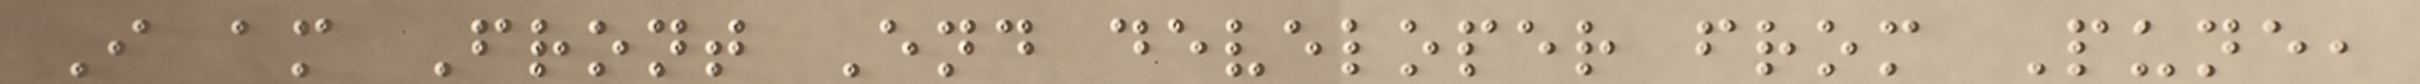I am Front End developer from Pune,
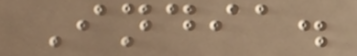India.
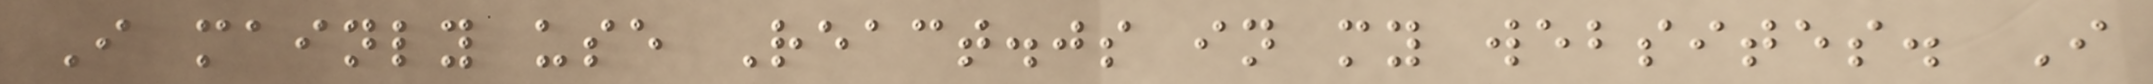I mainly use React.js in my websites. I
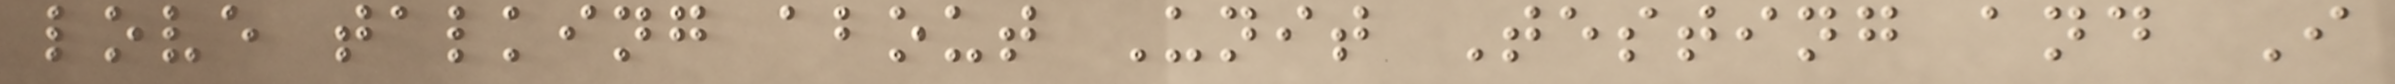love talking about Unit Testing and I
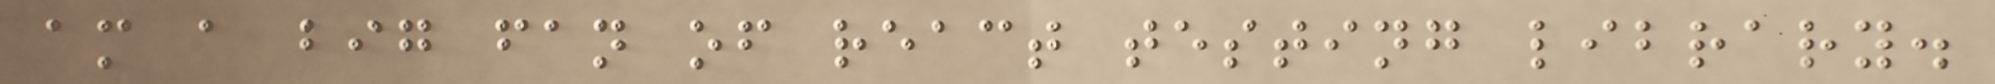am a big fan of react testing library.
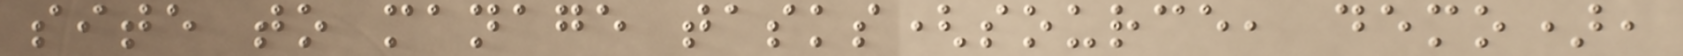site to manage tasks(source, demo),
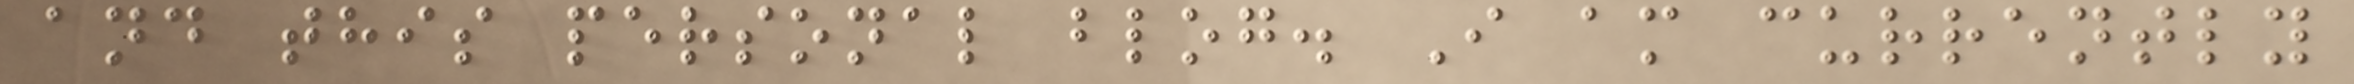and this personal blog. I am currently
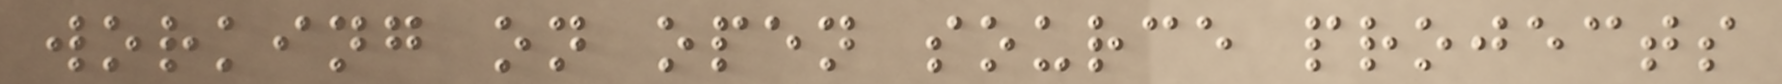working on open source projects
